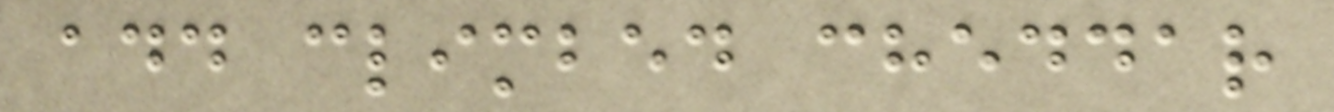add climbed cheddar
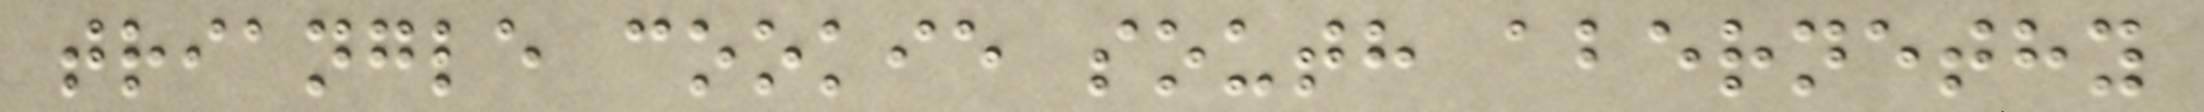triangle cookie south abernethy
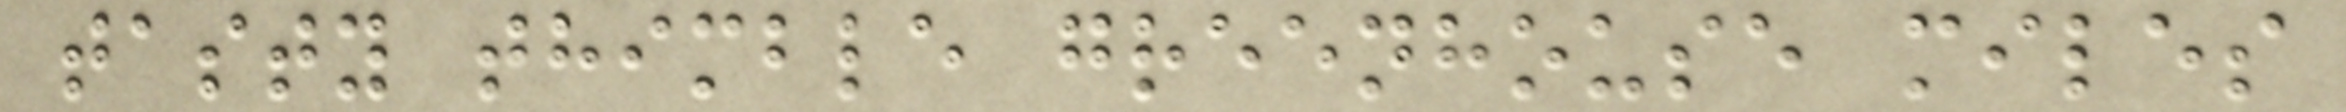tasty thimble greenhouse miles
